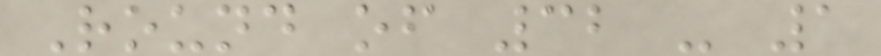Round of 32 - 1
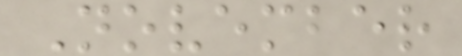November
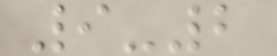9-2
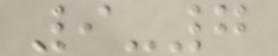9-7
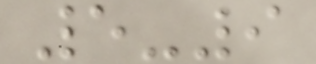5-9
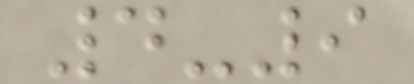4-9
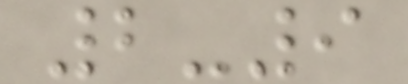2-9
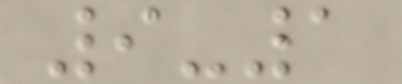9-1
